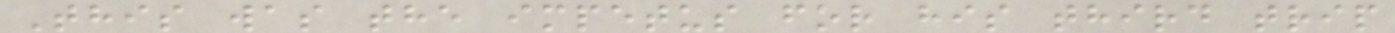This was the impetus for his third trip
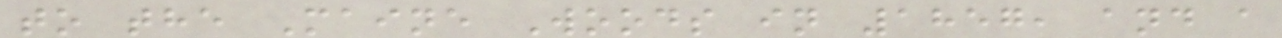to the Maine Woods in 1857, and a
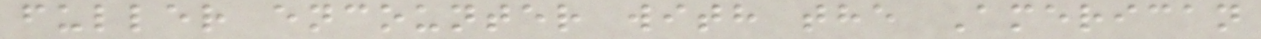fuller encounter with the American
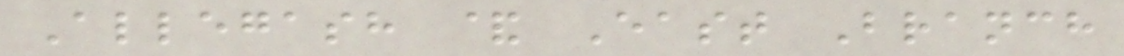Allegash & East Branch
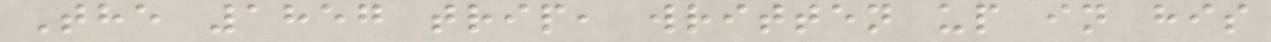The 1857 trip, written up in his
